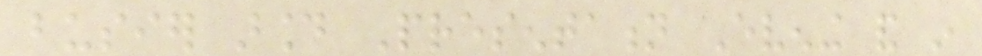busier around Presentation Evening and in
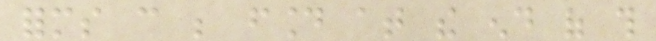forms can be found at the end of this
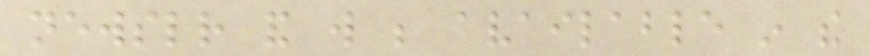newsletter and will be available in the
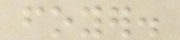foyer.
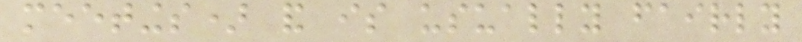meetings) and is usually fairly
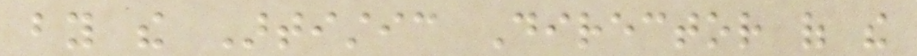by the Artistic Director of the
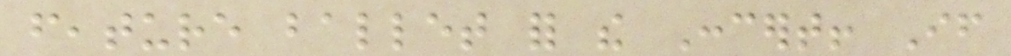feature ballet for the Concert! If
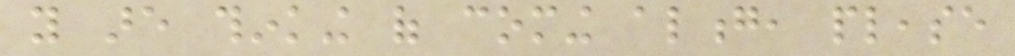you are thinking of coming along, please
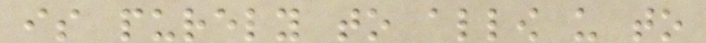is purely to allow us to
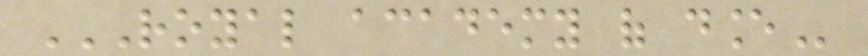ROYAL ACADEMY OF DANCE
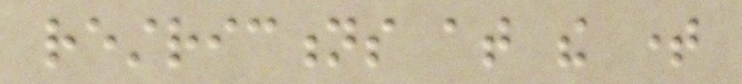restrictions at the time
